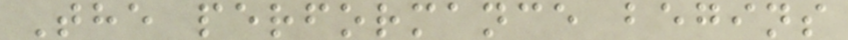The performance begins
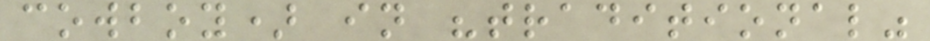cowboy) in "traditional"
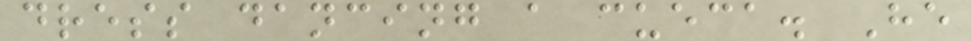dress dancing a cueca. He
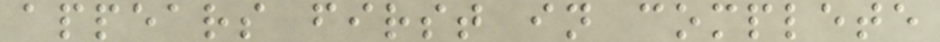appears first in complete
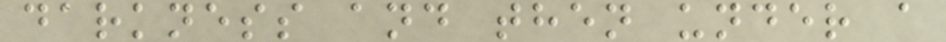darkness and then under a
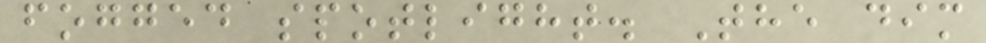fogged spotlight. The dim
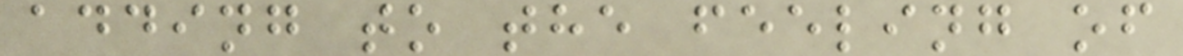adding to the feeling of
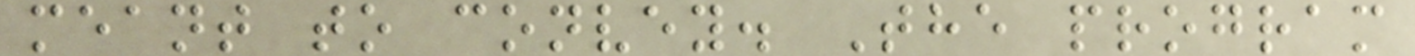meant to convey. The program
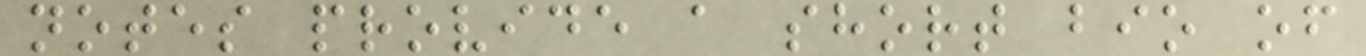notes provide a short bio of
